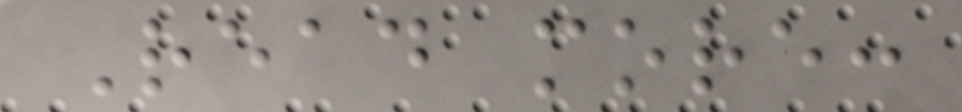Read more:
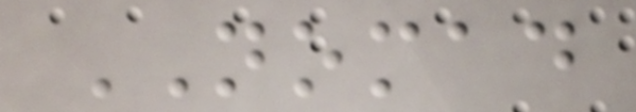NOMAD
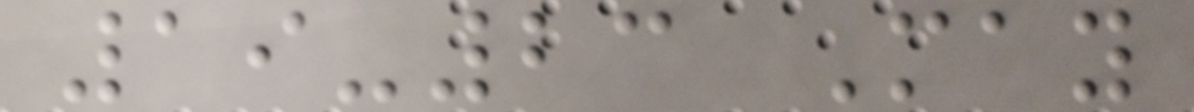19-23 May
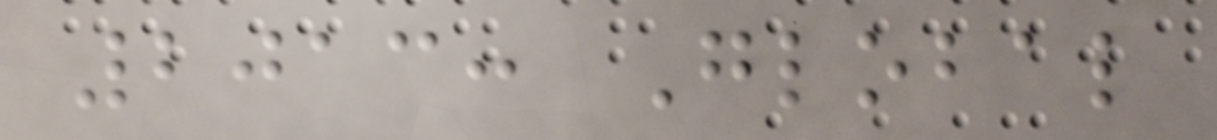2013: Global
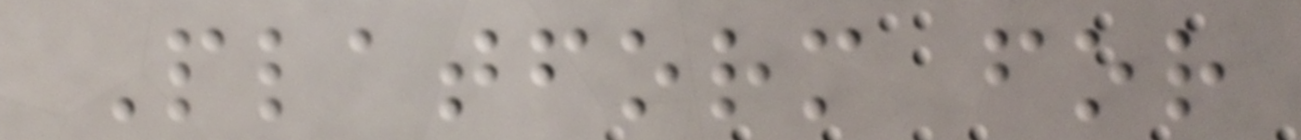Platform for
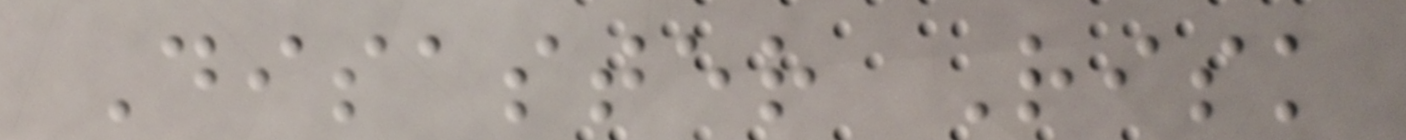Disaster Risk
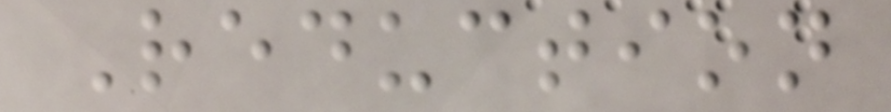Reduction
